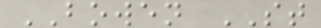BOWEN ST
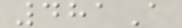481A
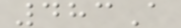483A
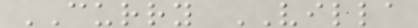CURRY VILLA
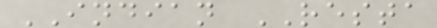INDIAN RESTA
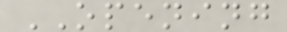OPENING
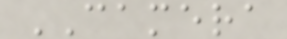CAMERA
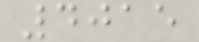4015
